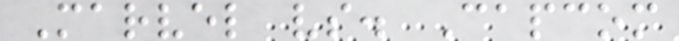Marvel vs. Capcom
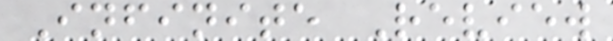Infinite Review
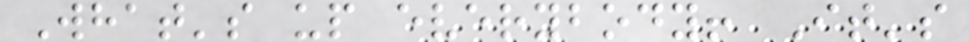What's up everybody! It's
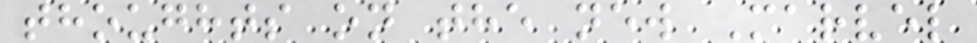thoughts on the new Marvel
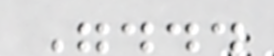"...
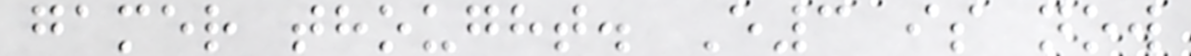gamer thought. E3 is now
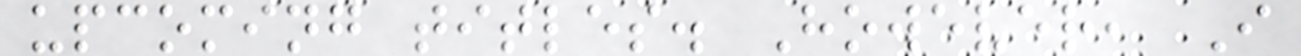upcoming titles. However, I
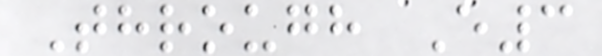Through E3
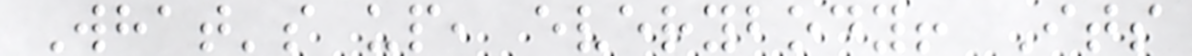What's up, everybody! Its
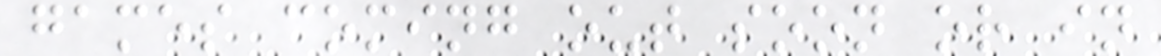games coming out soon or in
